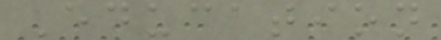Education
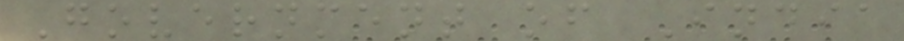Government of India
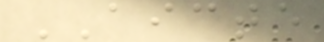AICTE
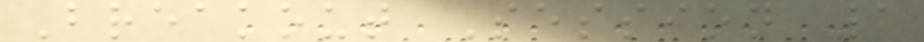Breakout Session 1
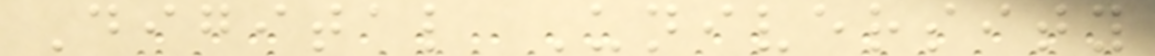Digital University
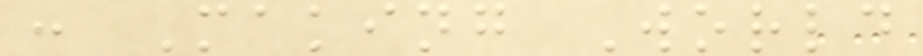: Making World
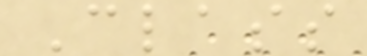Class
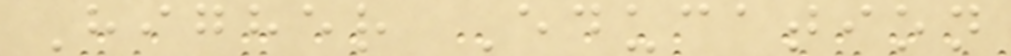Higher Education
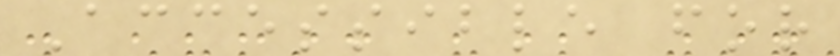Accessible for
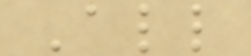All
